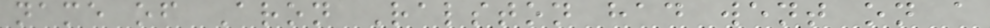name of Aron Ralston had went on a
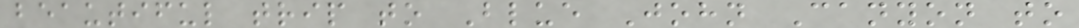beautiful trip to Blue John Canyon to
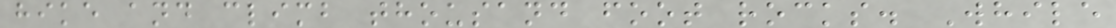hike and climb thousand foot rocks. While
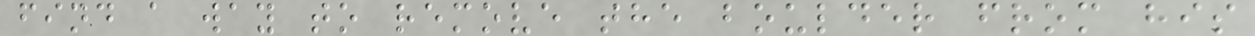find a way to remove the boulder from his
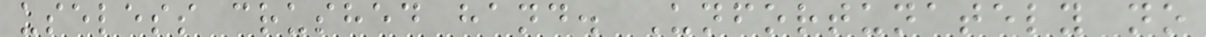useless crushed hand. Unfortunately no
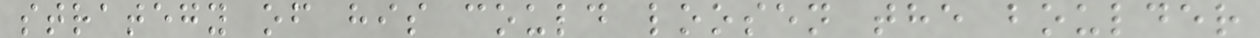strategy of his could loosen the boulder
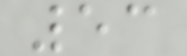53
